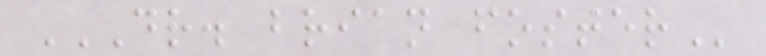DR. BRIAN FOSTER
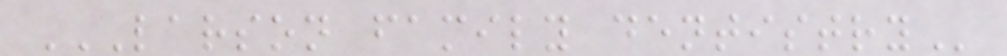LARSON FAMILY DENTISTRY
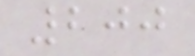200
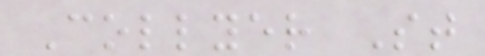Collyer St
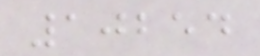10254
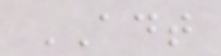ADT
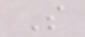S
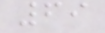69
